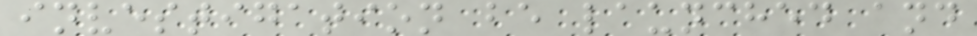investigation be launched and
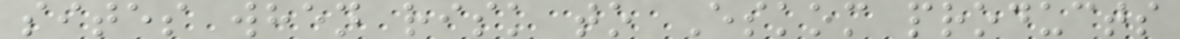sites when risk to Eskom products
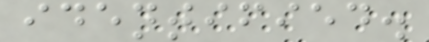identified.
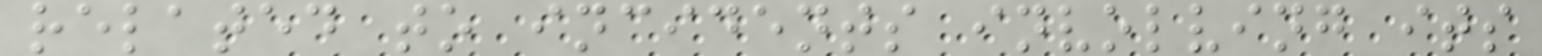related to incidents involving its
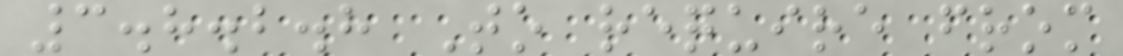3.8.2.8 To require from
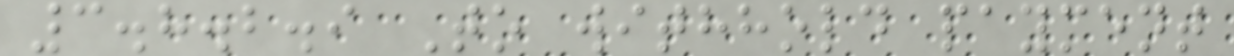3.8.2.9 To withhold payment
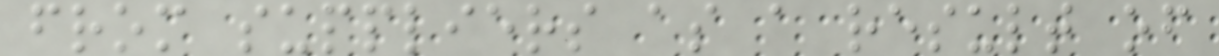from suppliers as a result of
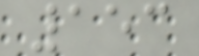153
